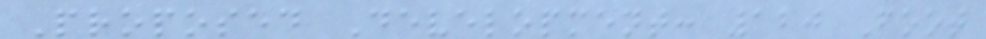Proposed Development: 120 Foot
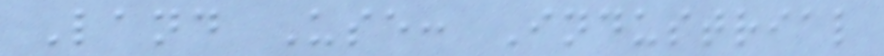Land Use: Industrial
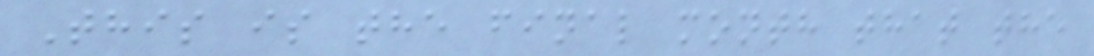This is the final month that the
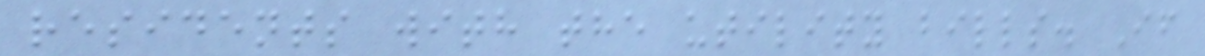residents with the utility bills. If
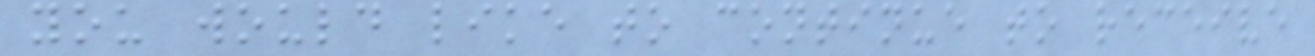you would like to continue to receive
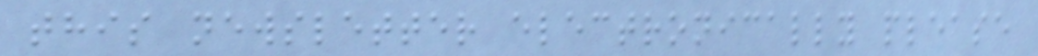this newsletter electronically please
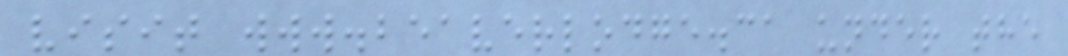visit www.beaverlodge.ca under the
